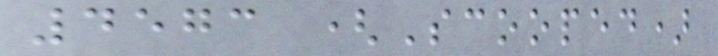4573 (Scooped)
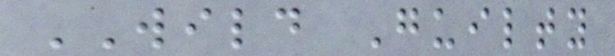WILD Guilty
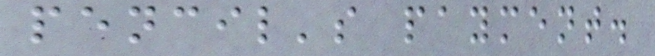pencil's payment.
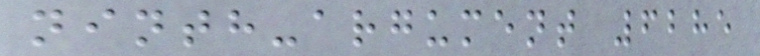ninth-argument 6285
